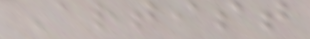Artist
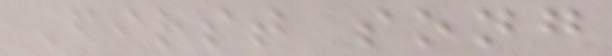First song
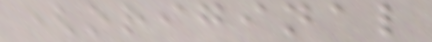(original
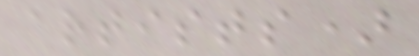artists)
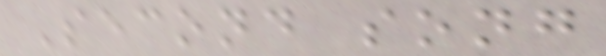Second song
